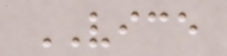VICE
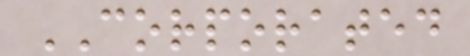CORPORATED
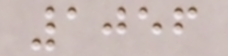1056
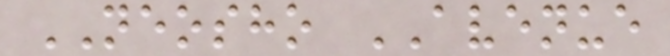NEOSHO AVENUE
